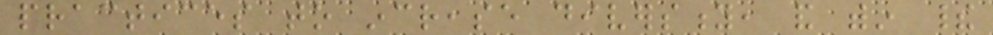practices to increase diversity, and within their
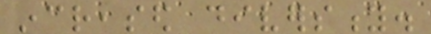increased diversity.
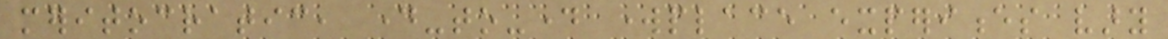meritocratic, day-to-day workplace experiences vary
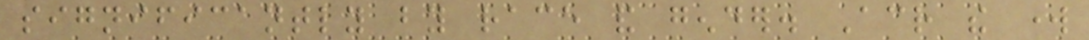significantly by race and gender. Across the work
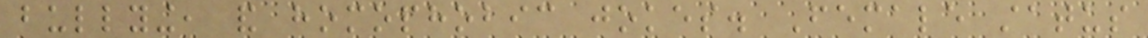bullying, and homophobic jokes. Female status
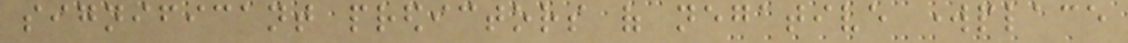significant predictors of negative workplace
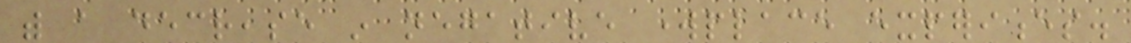with a decrease in negative workplace experiences.
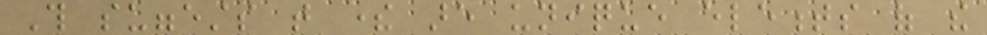This suggests that there are unique elements of the
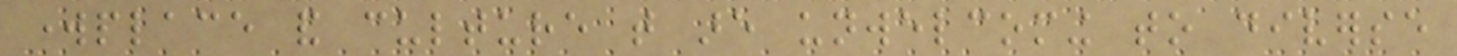workplace and culture that are unwelcoming to diverse
